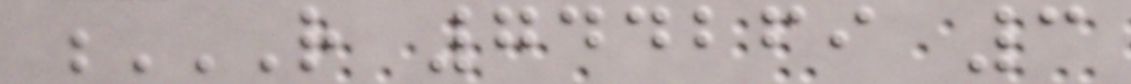R 744269 3
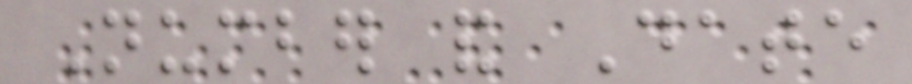Number and Date
